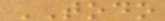TODO
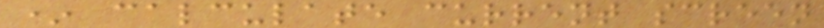* calculate current screen
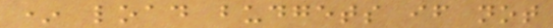* load budgets if not
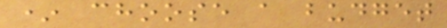* choose a budget
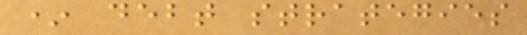* debt strategies
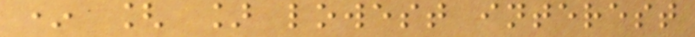* [ ] lowest interest
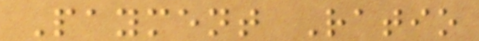Payment Ratio
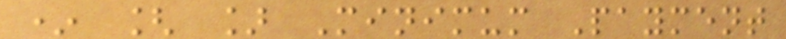* [ ] Minimum Payment
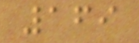169
